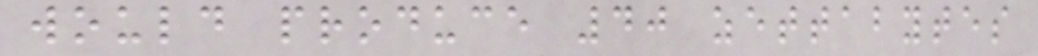would produce 40 zettabytes
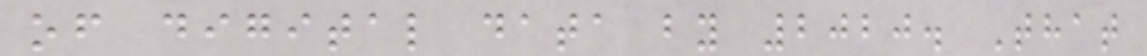of digital data by 2020. That
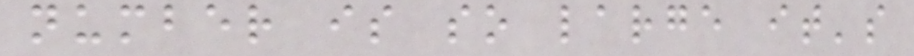number is so large it's
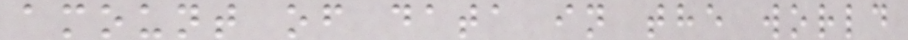amount of data in the world
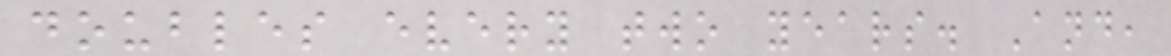doubles every two years. And,
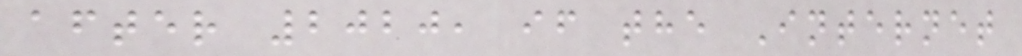after 2020, if the Internet
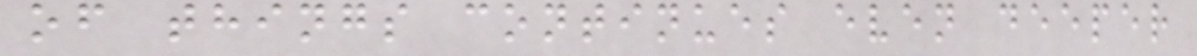of things continues even deeper
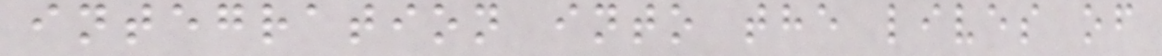integration into the lives of
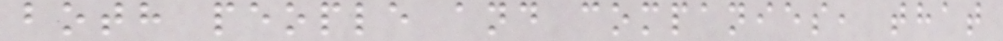both people and companies, that
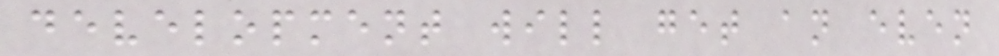development will get an even
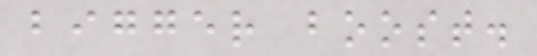bigger boost.
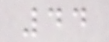44
